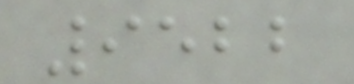9522
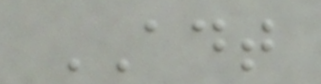ADT
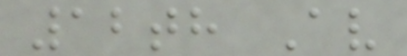12th Av
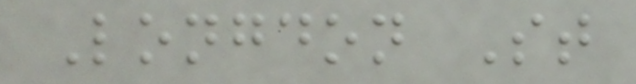Longdon St
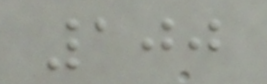100
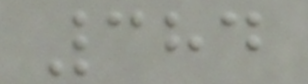384
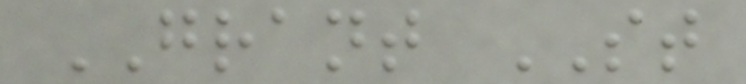GRANT ST
